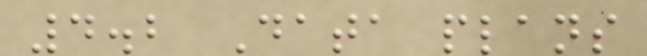4.2 Data plans
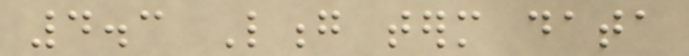4.3 Long term data
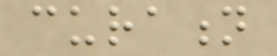curation
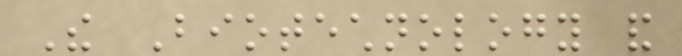The Biotechnology and
